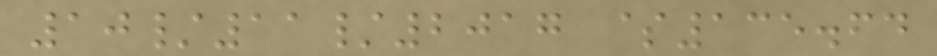10/11/2017 $135.64
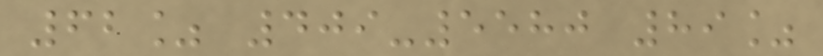62% 409-5580 89%
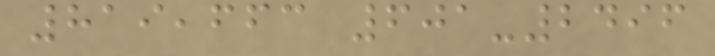819,663 601-2496
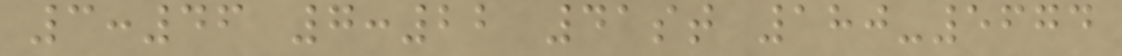3:46 7:22 41st 180-5674
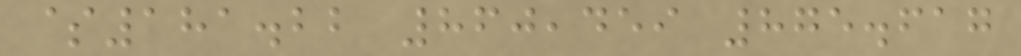$181.22 860,459 875.617
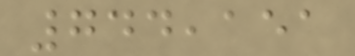744,151
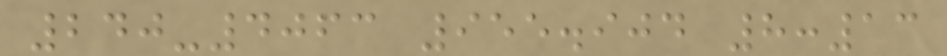240-4063 955.904 8:13
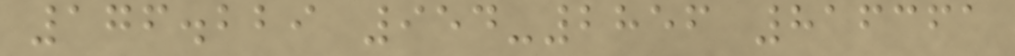176.229 954-2856 816361
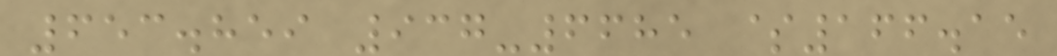653.859 937-6685 $166.15
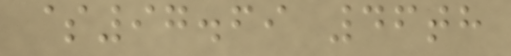$97.69 46th
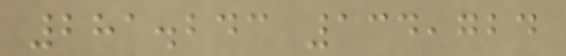281.243 134,724
